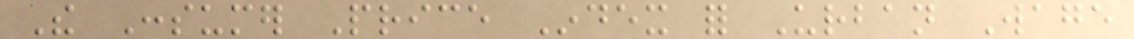The Consumer Price Index for Urban Wage
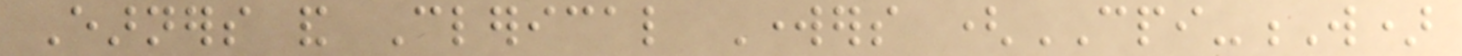Earners and Clerical Workers (CPI-W)
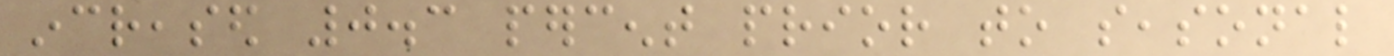increased 0.3 percent prior to seasonal
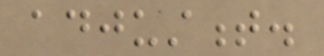adjustment.
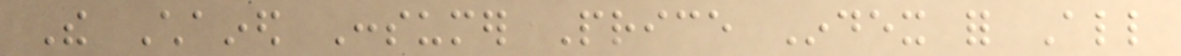The Chained Consumer Price Index for All
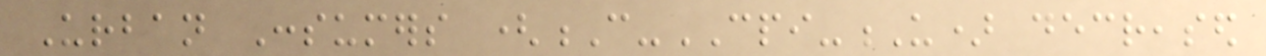Urban Consumers (C-CPI-U) decreased
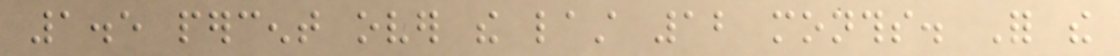1.5 percent over the last 12 months. For the
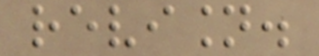revision.
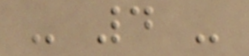- 4 -
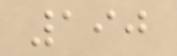190
